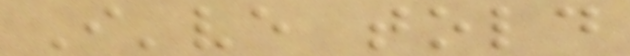I've told
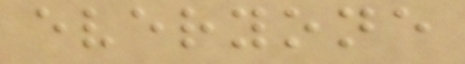everyone
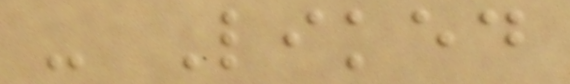- Liked
